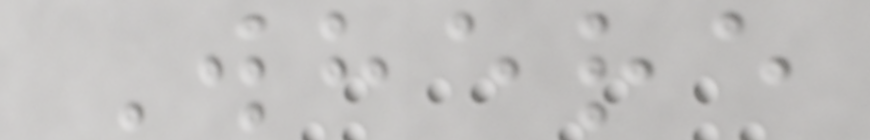Where
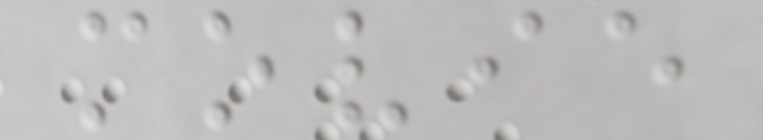movie
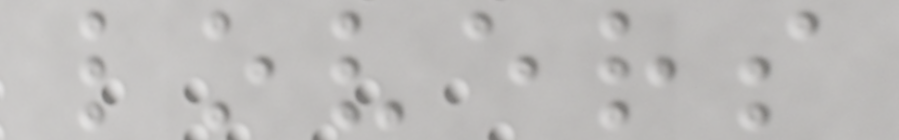lovers
